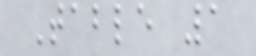Table 1
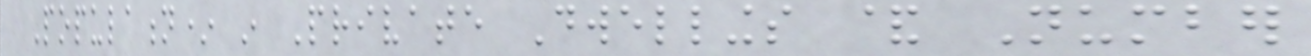Population* in Private Dwellings & Number
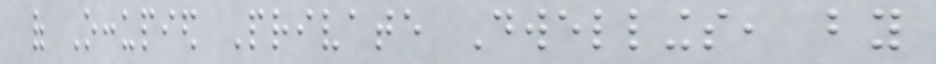of Occupied Private Dwellings, by
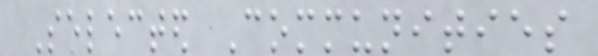Selected Communities
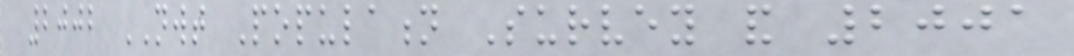2002 NWT Population Survey and 2001
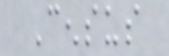Census
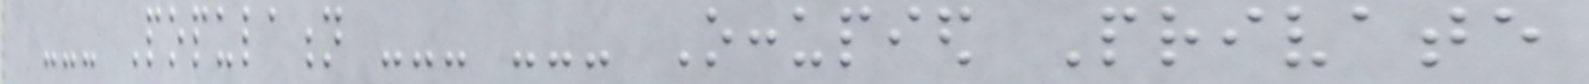--- Population --- --- Occupied Private
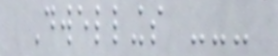Dwellings ---
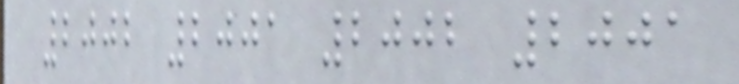2002 2001 2002 2001
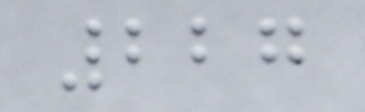227
